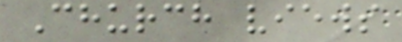Church views
